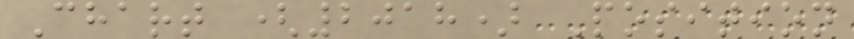Chart (2018) Position
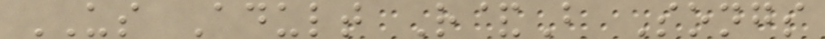US Adult R&B Songs
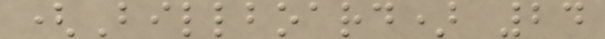(Billboard) 24
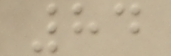84
